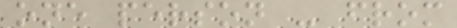one person - from
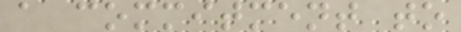a commitment to
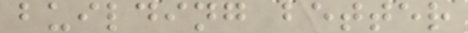building better
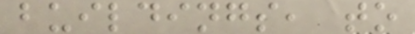buildings, to
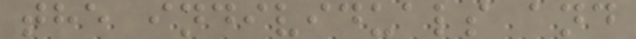the individuals and
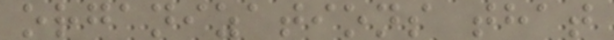organizations that
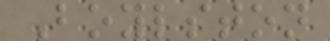Boylston
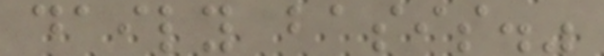daily basis."
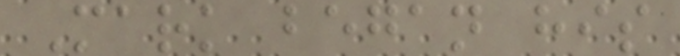Mark began his
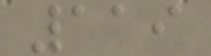119
